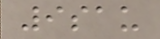9sau
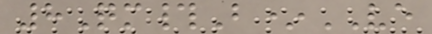8Qm#B*VE
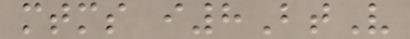mtms i8BtV
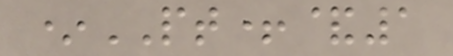*PT+&1
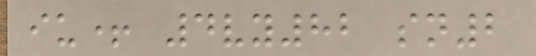iu+ 4vy82 sn2
